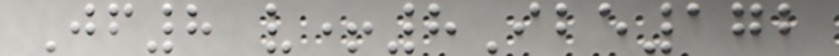Jf8 v+8Ibe172
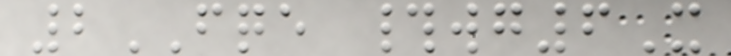2FQE #wg6X
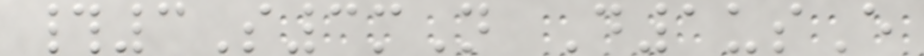#3S3mN D1usE
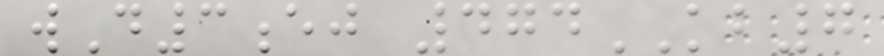wD3ej 474KB7
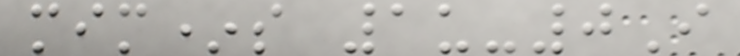mim*s 1u-0I
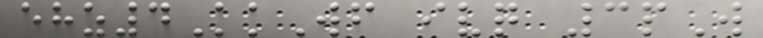ehz4KkWf ivq 3pW
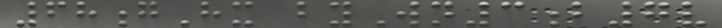68gHx byWn3b7v
